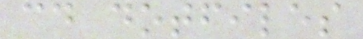cd dotfiles
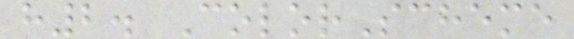h2. ColorScheme
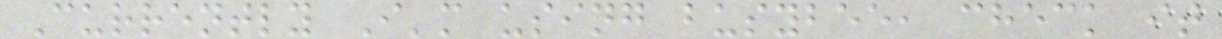Currently I'm using busybee, check it
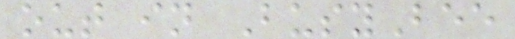out in BusyBee
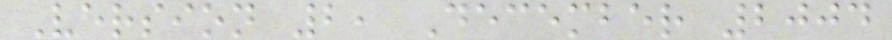Version 2, December 2004
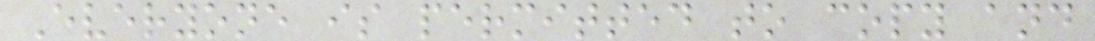Everyone is permitted to copy and
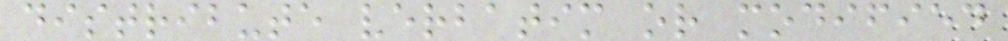distribute verbatim or modified
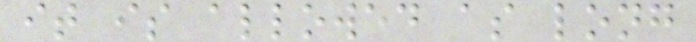it is allowed as long
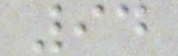94
